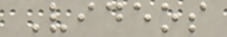Videos
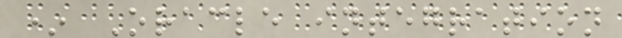* Oracle integration
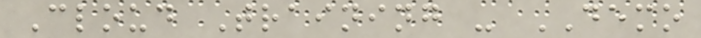Cloud Training - DEMO
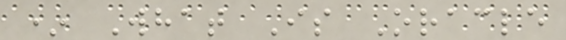* What Is Oracle
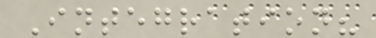Integration?
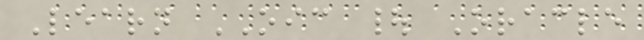Learn OIC | Oracle
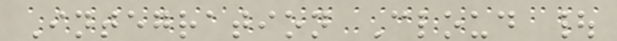Integration Cloud |
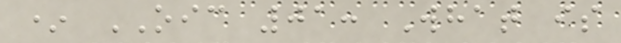* OIC 01: What is
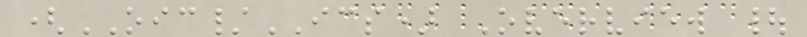(OIC/ICS) Overview |
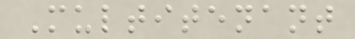Multitenant
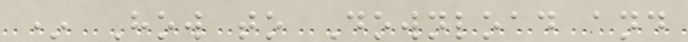* How to Download and
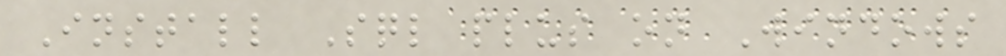Install Sql plus on Windows
